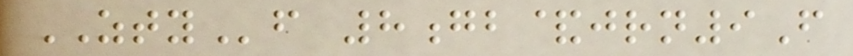ZTYf 8gb&jrn9F
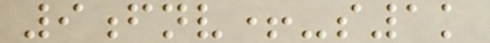9fnv+-s1k
